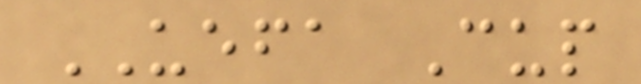UEFA Cup
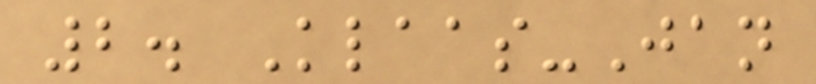2. Klaas-Jan
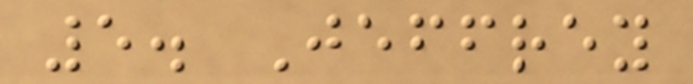5. Jeffrey
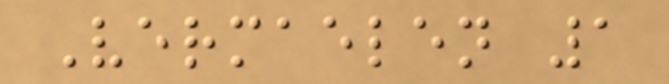Vermaelen 1
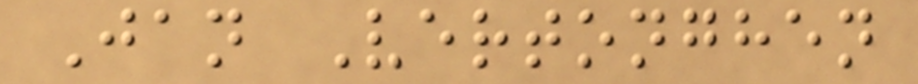Jan Vertonghen
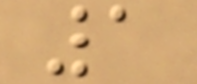1
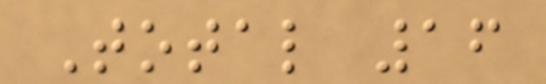Total 16
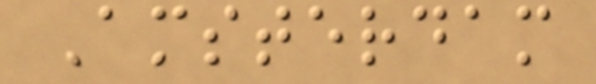Amsterdam
